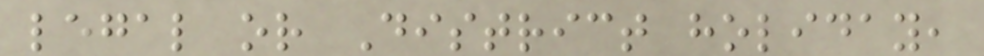legal or District holiday,
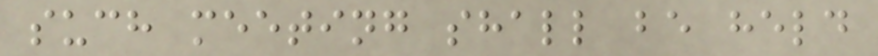such meeting shall be held
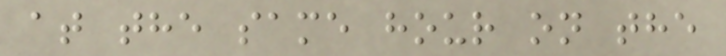at the same hour on the
